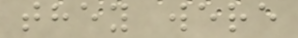they were
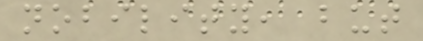nobility, but
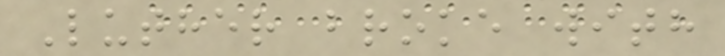Luther broke with
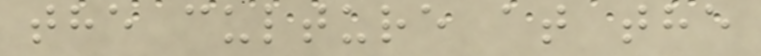the culture at the
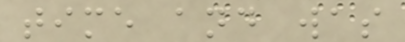time and was
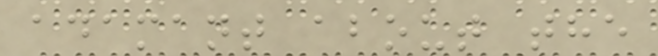adamant about the
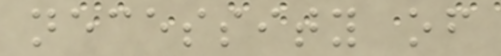necessity of
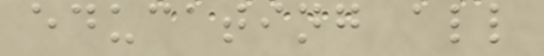educating all
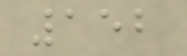152
